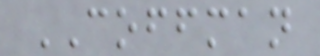COFFMAN
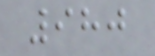980
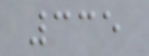335
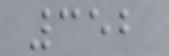352
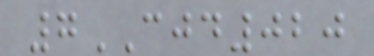7CJD020
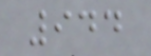944
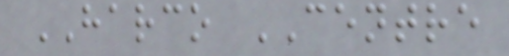HARCO CENTRE
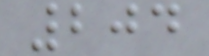204
